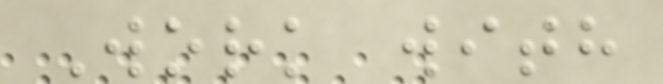Work with
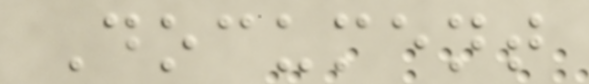Document
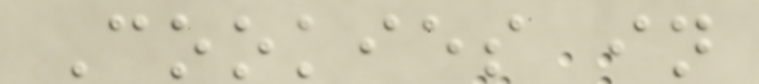Cookies in
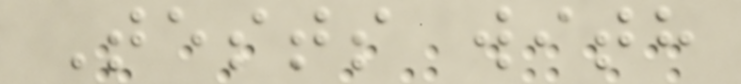Tests with
